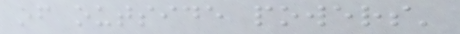of outside powers'
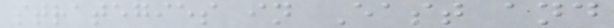strategies in East and
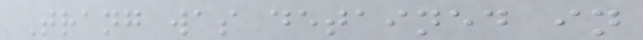Trang was detained in
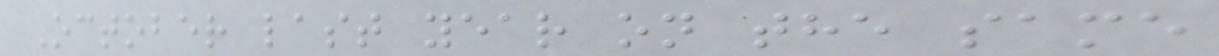October last year on the same
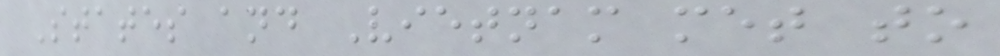States and Vietnam met to
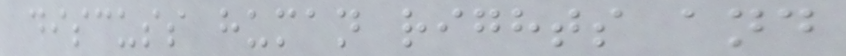discuss human rights and
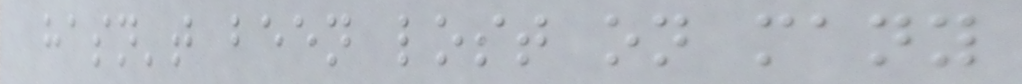hasn't been lost on many
